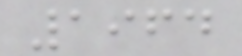1964
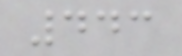443
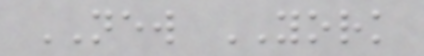NEW YORK
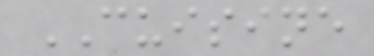CUISINE
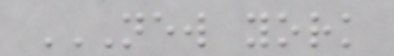NEW YORK
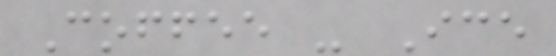Coffee - Ice
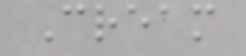Cream
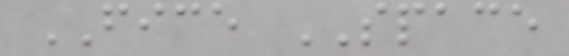FICE SPACE
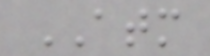ATM
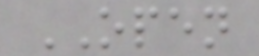OPEN
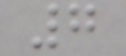7
